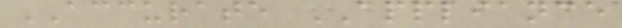ACCURATE APPLIANCE
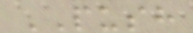PUSH
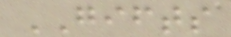GIFTS
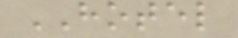HOTEL
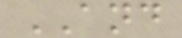AND
